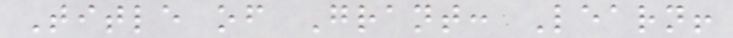Title of Grant: Learn!
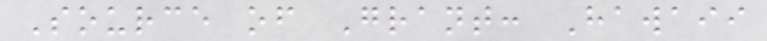Source of Grant: Hawaii
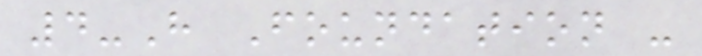4-H Foundation -
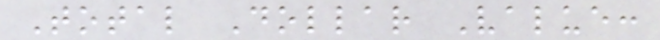Total Dollar Value:
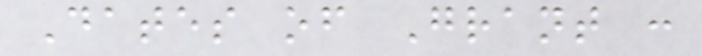Dates of Grant :
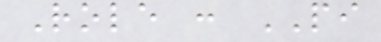Role : PI
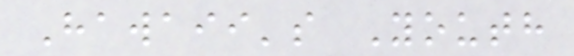Hawaii's Youth
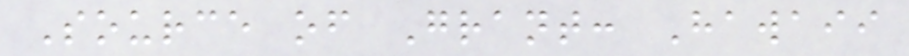Source of Grant: Hawaii
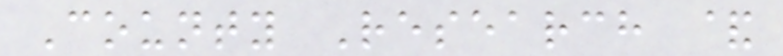County Research &
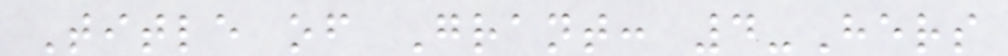Title of Grant: 4-Hers
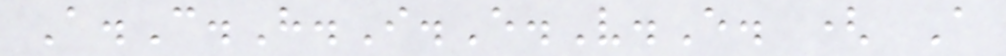A.C.H.I.E.V.E. ( A
